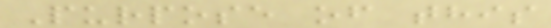Purpose of this
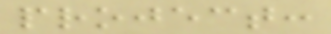project:
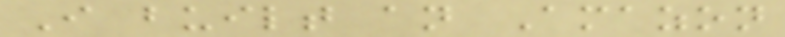I built an Amazon
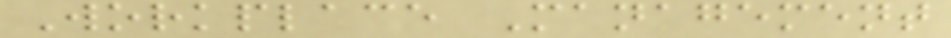Workplace Management
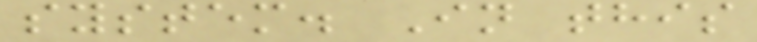system. In this
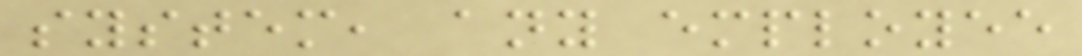system, any employee
